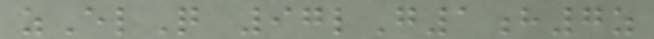zElQ 97lG1h7z
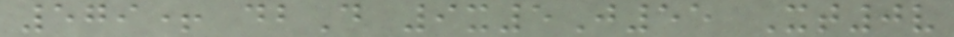579+ dbD 9x5J55 Xt0v
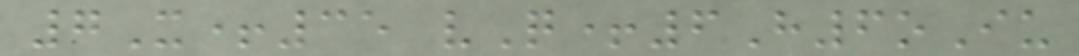7X+35 vQ+6H6oIu
